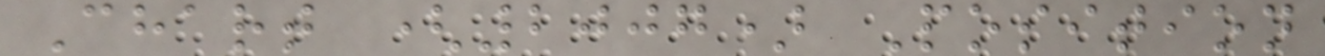Chart (2007) Position
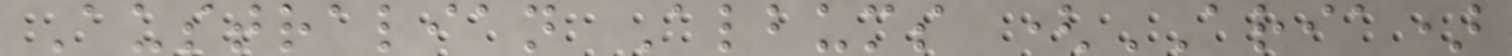Australian Albums (ARIA)
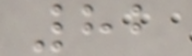82
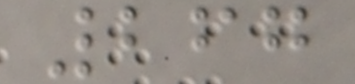267
